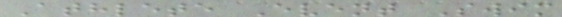Athlete Event Swim
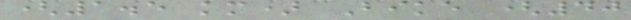(1.5 km) Bike (40
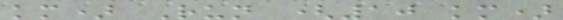km) Run (10 km)
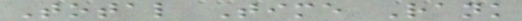Total Time Rank
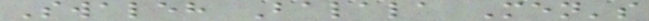Swaleh Balala Men's
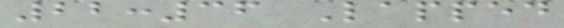22:36 Lapped
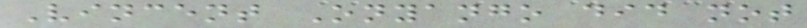Vincent Onyango did not
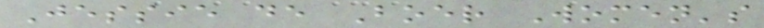Jessie de Boer Women's
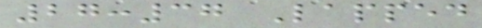27:37 Lapped
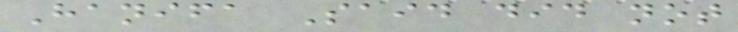Hanifa Said did not
